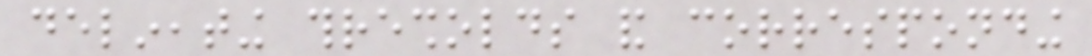delineating thresholds and corresponding
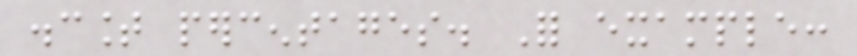discount percentages. For example:
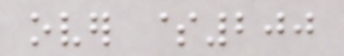over $200
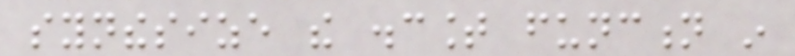synthesize the discount function in
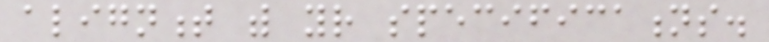alignment with your specifications.
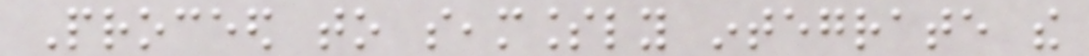Proceed to seamlessly integrate the
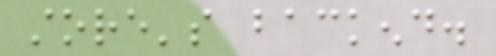store's backend.
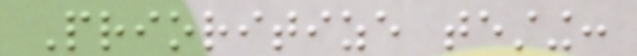Prioritize testing:
